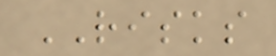RISKS
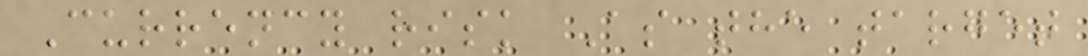Currency risk As the target
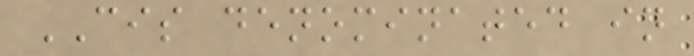CIS denominated in
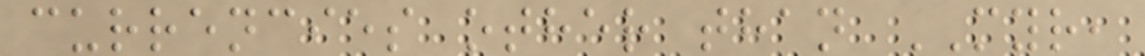currencies other than MYR,
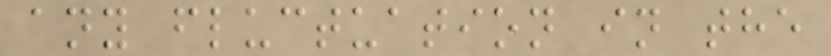any fluctuation in the
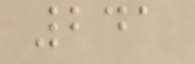241
